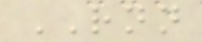RNN
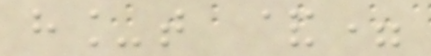h_t &=
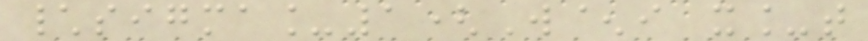\sigma_1(W^i x_t
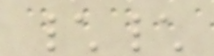\\
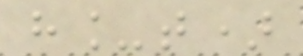h_t)
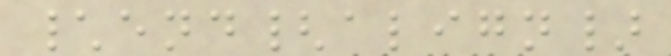\end{align}
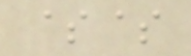$$
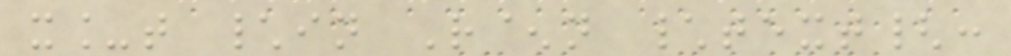x_t \in R^n \text{:
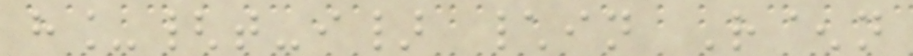h_{t-i} \in R^n
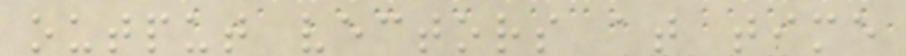output vectors at time
